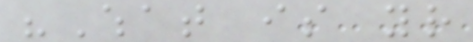"What is your
